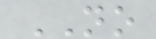NO
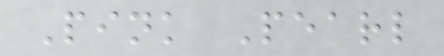Pink Pearl
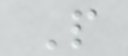P
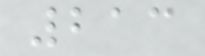213
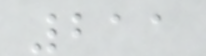211
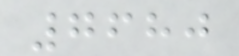7680
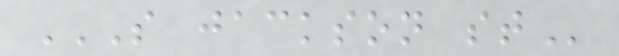S JACKSON ST
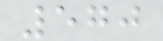570
